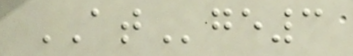ATge3
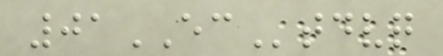01ECtdvq
